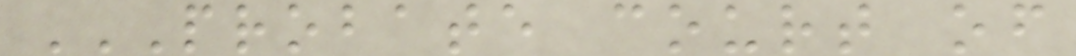PROBATE COURT OF
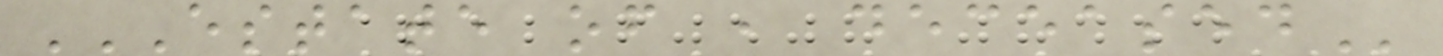ESTATE OF , DECEASED
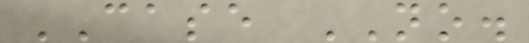CASE NO.
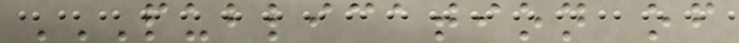PUBLICATION OF
